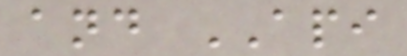and API
